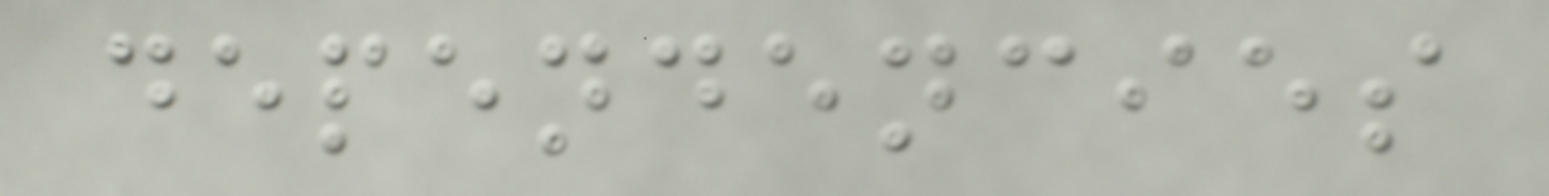dependencies
